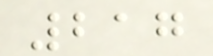217
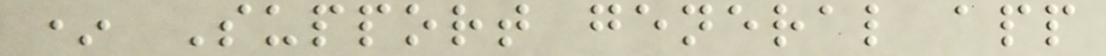* Support general app
